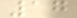17
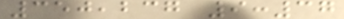350,237 9:37
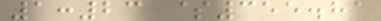1:23 $355.81
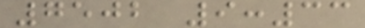7502 9:33
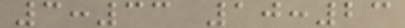3:33 10:23
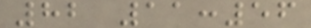82 11:56
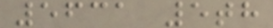5631 5th
